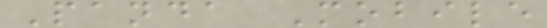Panda Mobile
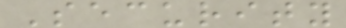Security
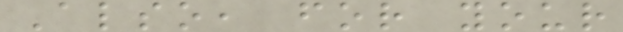Also, for your
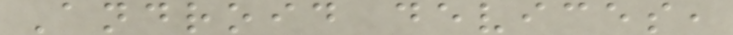Android devices,
